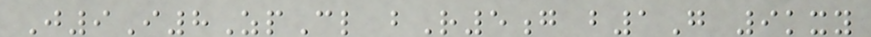J9I8ZpCl bR5g b1G 9kxy
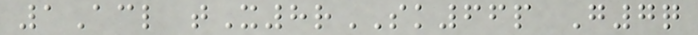1Acl tX8rSK66p G7q
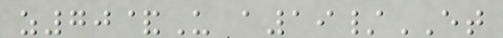z70&U a19/ET
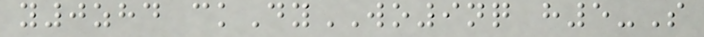y0zhd ckDyWO9nq h5-S
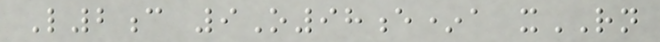L2c 9O98e*a xRN
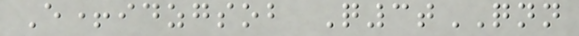E+idzgsob Q3tQNN
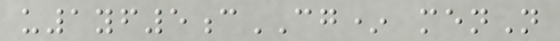u1yf5cCG* menN
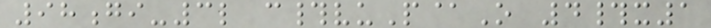98gi-3l c#vuP@O 4#x1
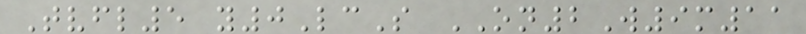Tvfl5 y0LcS ON2W9m11
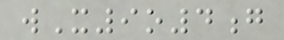wX9o4g
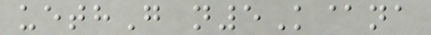uethG n5K@na
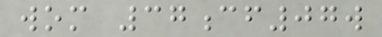wom 37cf07w
